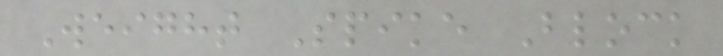Weight Spike Block
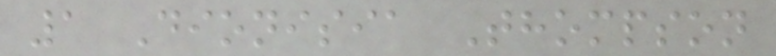1 Dionisia Thompson
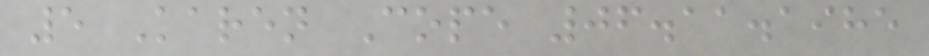5 Karen Cope 06.11.1985
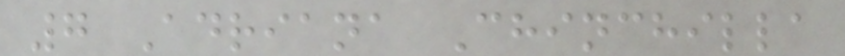7 Adriana Chinchilla
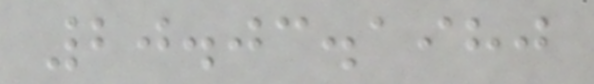20.03.1980
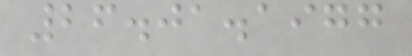26.01.1977
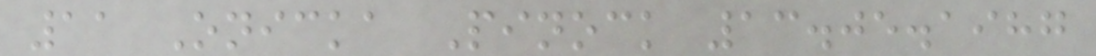11 Onicka Pinock 13.05.1987
